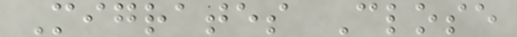Migrates Close
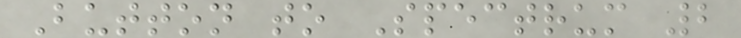Button to Spectrum 2
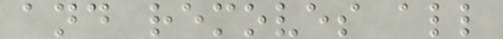and removes all
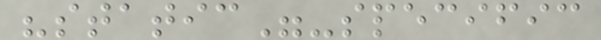"static"-specific
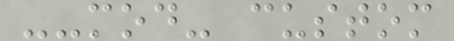--mod- custom
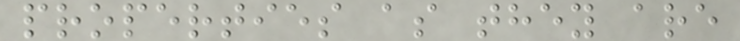properties as they are
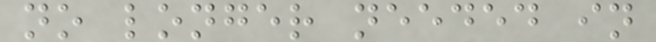no longer needed in
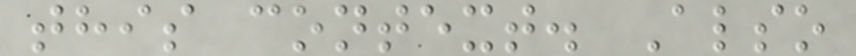this context. Also
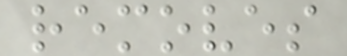removes
